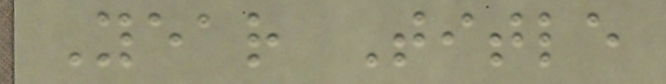Year Title
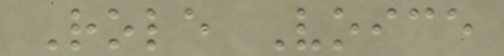Role Voice
